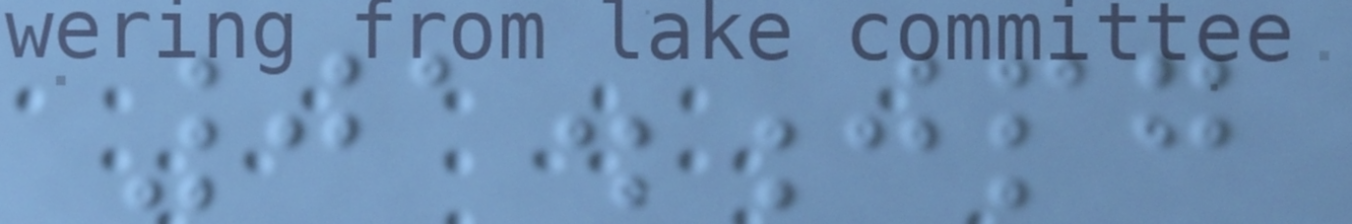01.jpg
